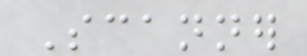Scanner
